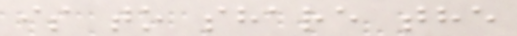is to share the
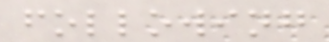following
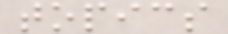topics
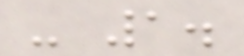- 1.
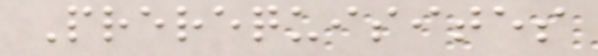Prerequisites
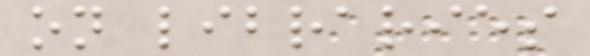on libraries
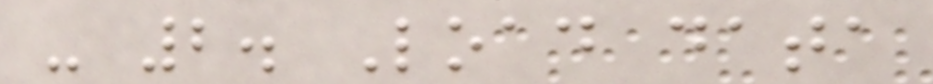- 2. Load data
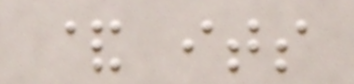& its
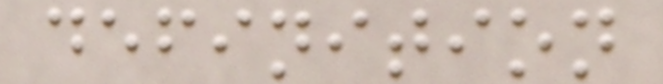definition
